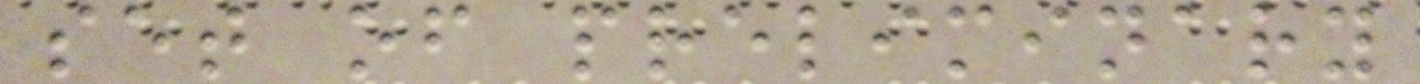set of preliminary
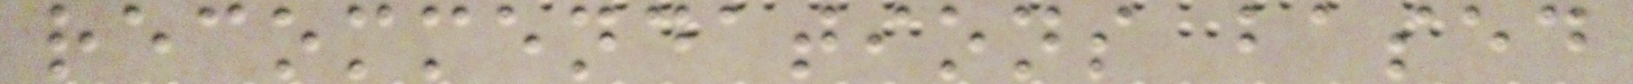recommendations based
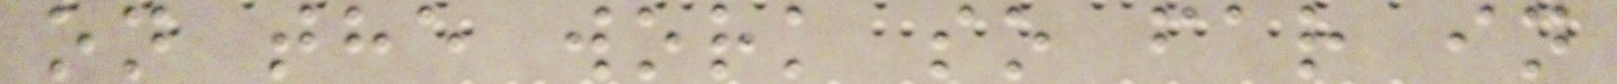on the work so far in
